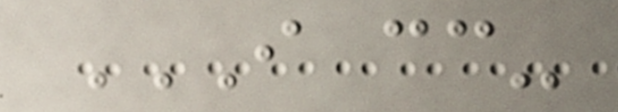I CC-
